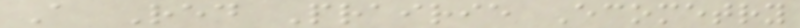A Red Prairie Ecometry
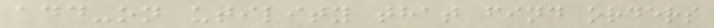add-on utility that find orders
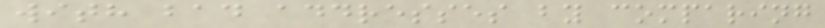with bad addresses by comparing
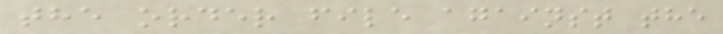the order file against the
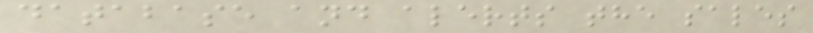database and alerts the sales
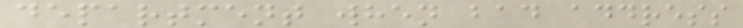department when bad address
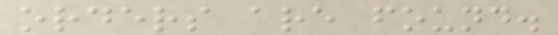orders are found.
